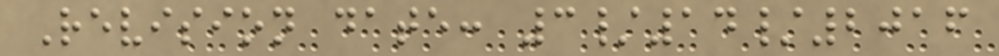Revision date: 3/14/2016
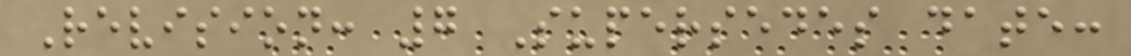Revision: 7 Supersedes date:
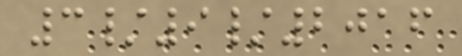3/9/2016
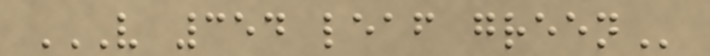V 354 LEAF GREEN
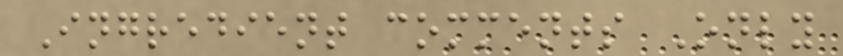Ingredient comments Only
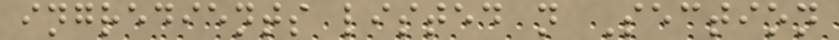ingredients listed n Section
